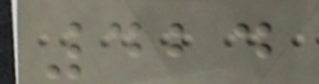424
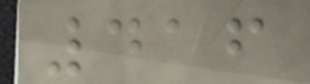416
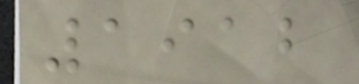1912
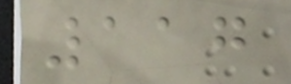117
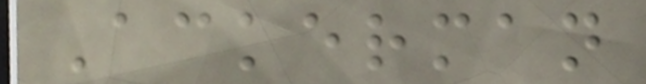Ackerman
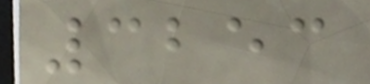3253
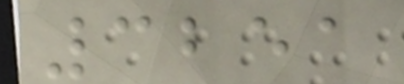3251
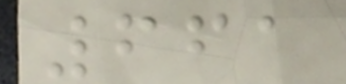661
